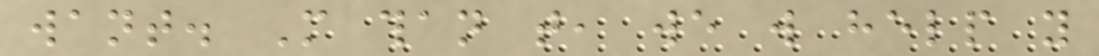want. More than that, we will help you
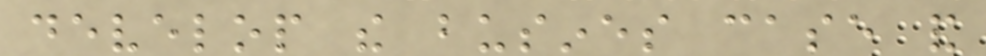develop the busines case and
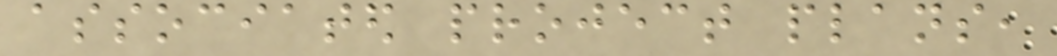associated project plans,
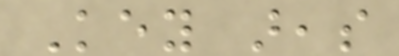Key areas
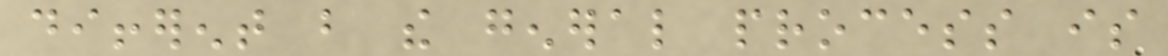different but the general process is
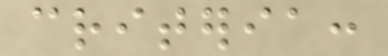criteria:
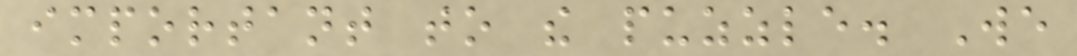important to the puzzle. We
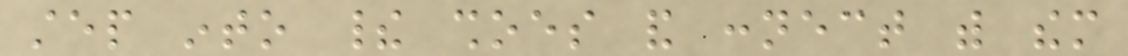step into their shoes and connect with them
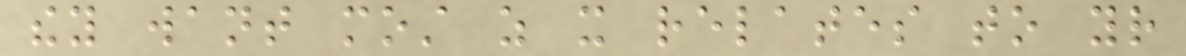they want most as it relates to your
